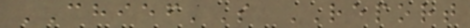CHIEF'S REPORT
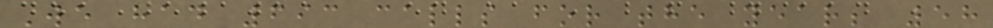We had 693 calls for the year; 58
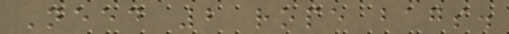Need 2 rope bags.
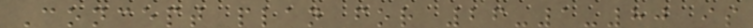Concept plan for 26-1-80 is
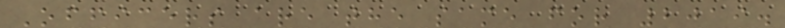Officers are the same for 2019.
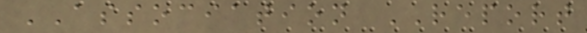ASSOCIATION REPORT
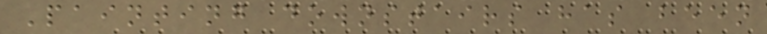Painting downstairs has been
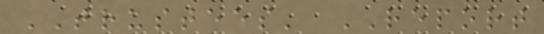TRUSTEES' REPORT
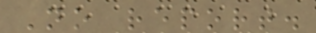No report.
